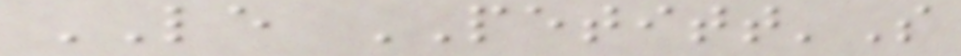LE PETITT'S
